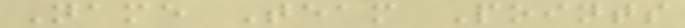Name Team Points
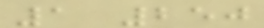1 250
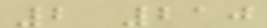2 210
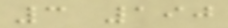3 190
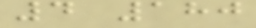4 180
